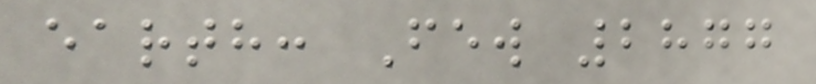earth: Few 2877
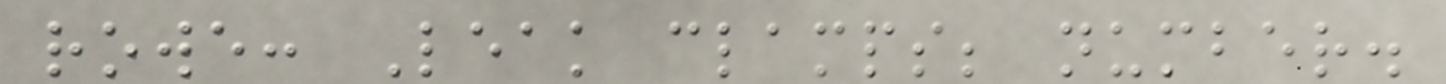rowe: Leak clamps; number.
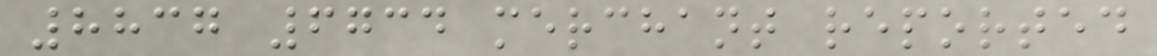8837 6734 merchant reported
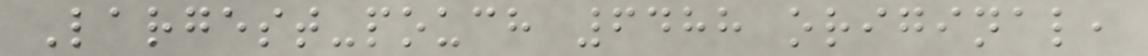Largest-pouch 6488 original,
